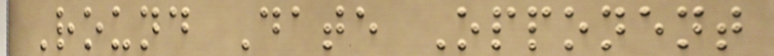Round Date Opponent
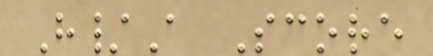H/A Score
